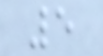5
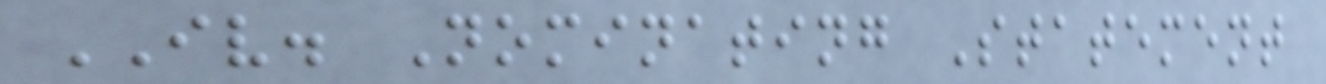IV. Nominating Statement
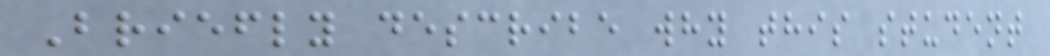Briefly describe why this student
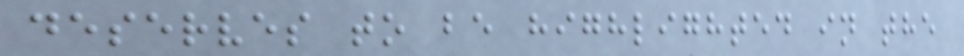deserves to be highlighted in the
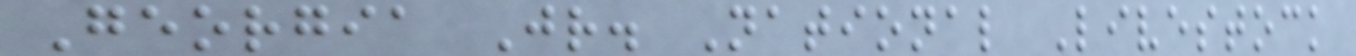Georgia Jr. National Livestock
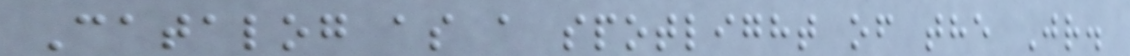Catalog as a spotlight of the Jr.
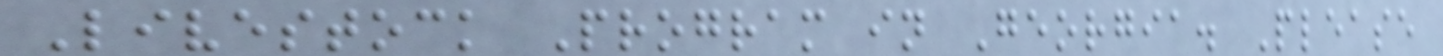Livestock Program in Georgia. Please
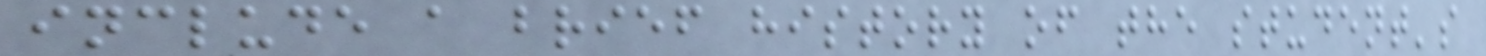include a brief history of the student's
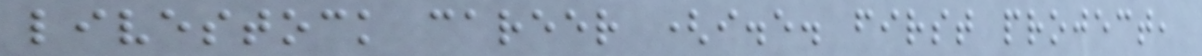livestock career (i.e. first project,
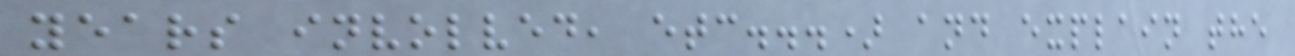years involved, etc...) and explain the
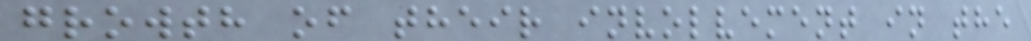growth of their involvement in the
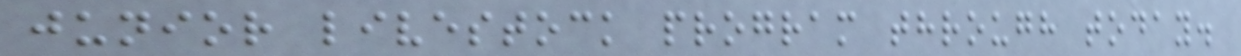junior livestock program through today.
